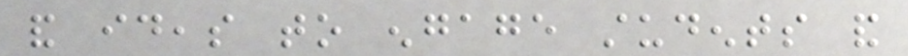and ideas to engage students and
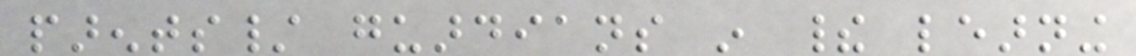parents/ guardians in their learning
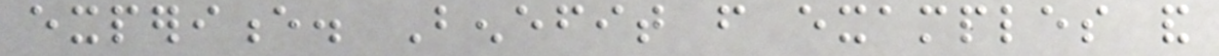experience. Benefit from examples and
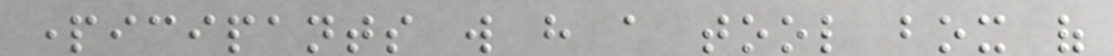participants will have a tool box of
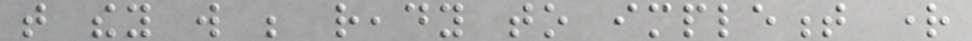that they will be ready to implement right
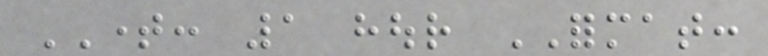TIME: 1 hour FORMAT:
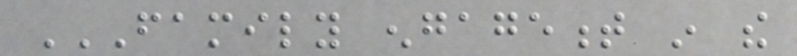FAMILY ENGAGEMENT IN THE
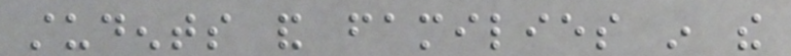students and families in the
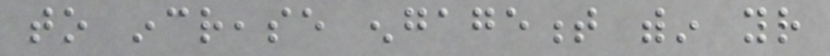to increase engagement within your
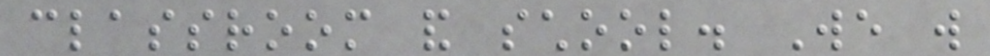classroom and school. We will
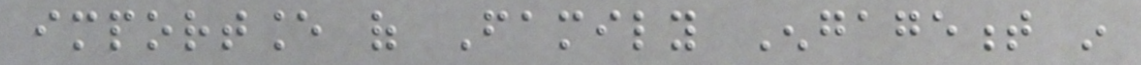importance of Family Engagement in
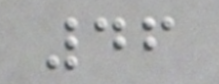46
